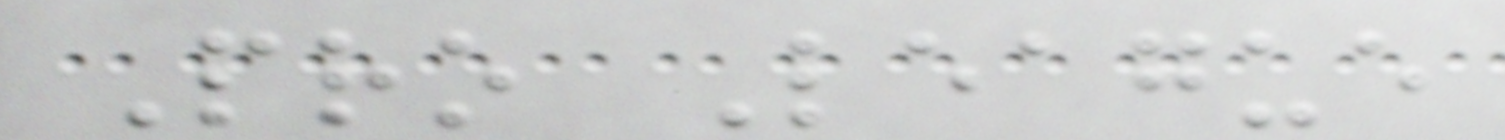Pro League
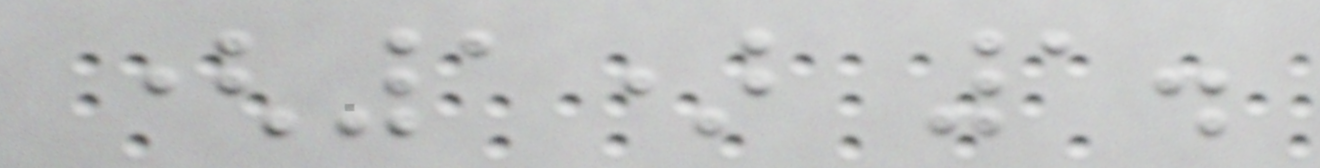(1) 1.
